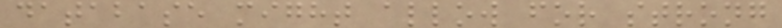database might allow for strong
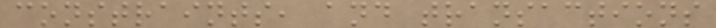constraints, and transactions
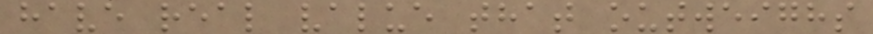have real value that outweighs
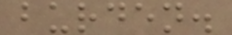burden.
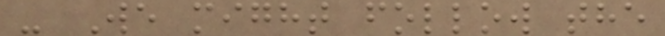- We might follow the
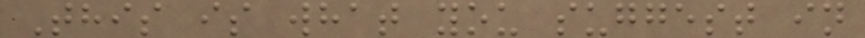This is what you suggest in
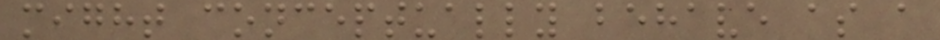might conceptually behave as a
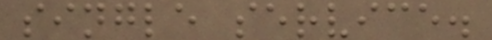single service.
